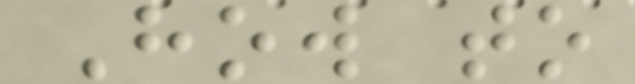How to
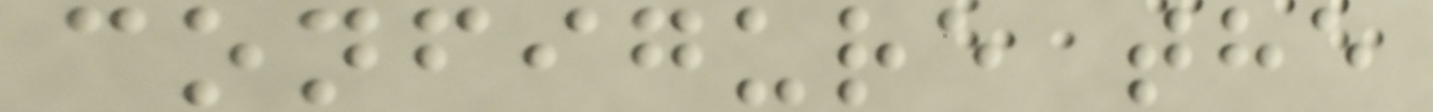configure the
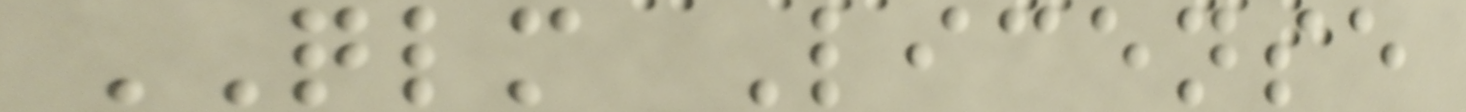QLM License
